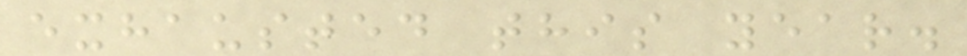exhausted this year.
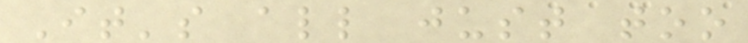It's all just too
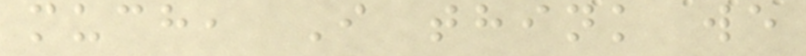much, I think we
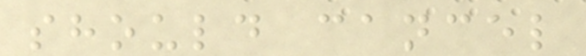should cancel
